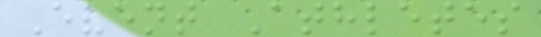Event Athletes
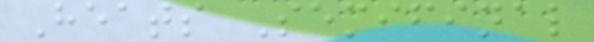Heats Semifinal
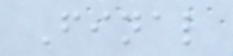Final
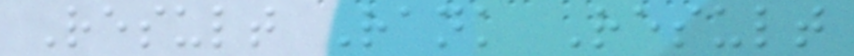Result Rank Result
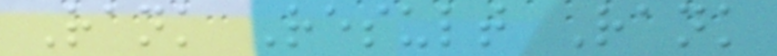Rank Result Rank
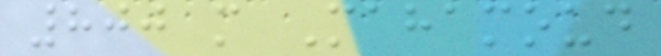800 m Mahamoud
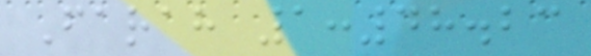Farah 1:48.23
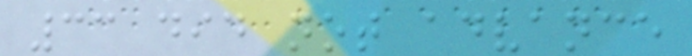33 did not advance
